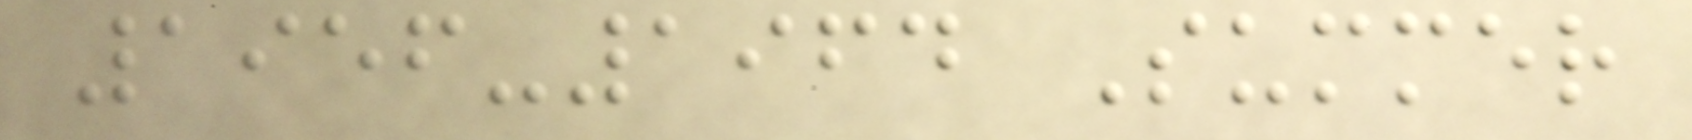1956-1964 Summer
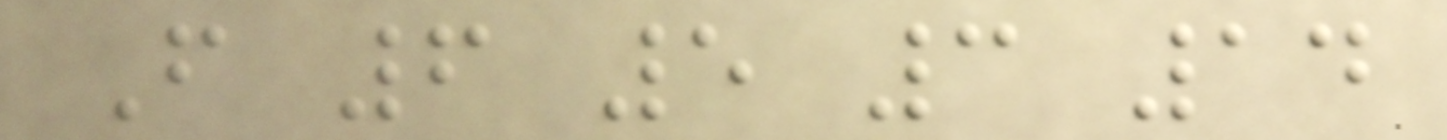F 6 5 3 14
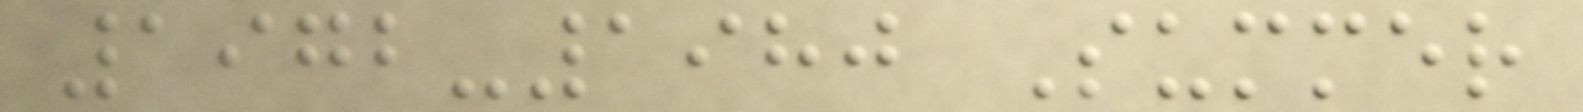1972-1980 Summer
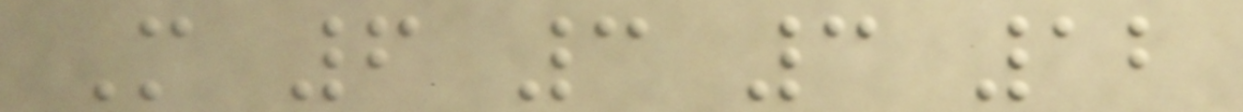M 6 3 3 12
